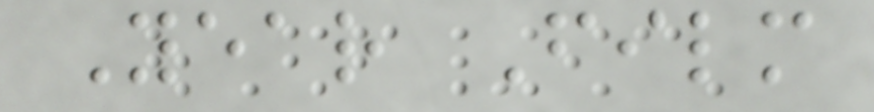Year Film
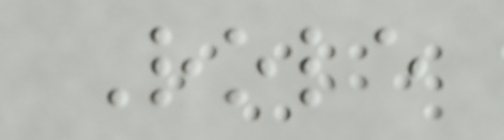Role
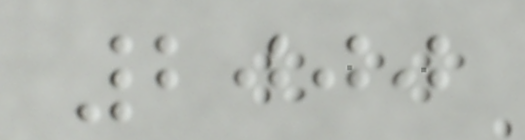2000
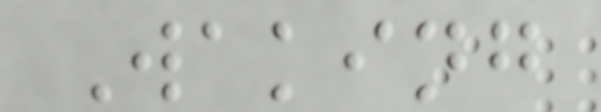Waking
